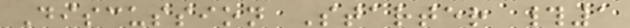Discussion Starter #1
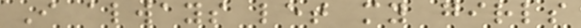I always let my girls
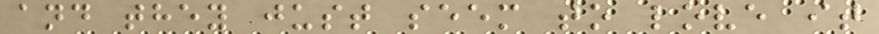and they just seem to love it
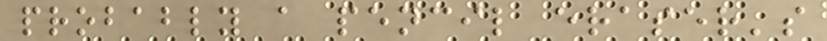probably a pencil eraser's
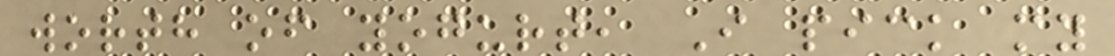worth of yogurt, I pick my
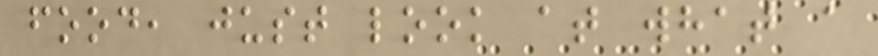food, just look at what a
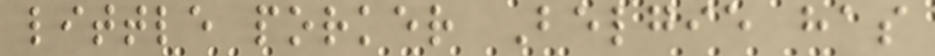little porker Belgie has
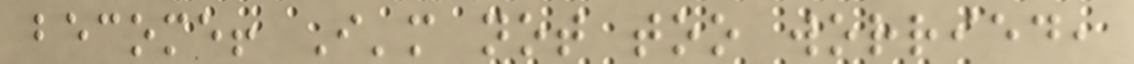become! I'm not too worried,
